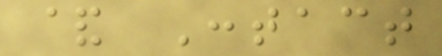& Contact
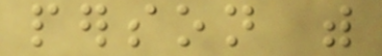person with
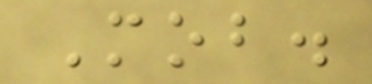Mob.
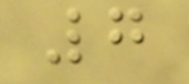7
